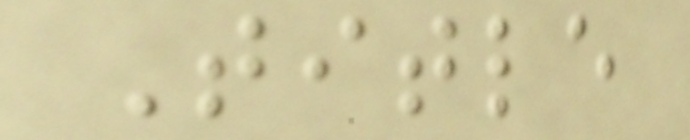Title
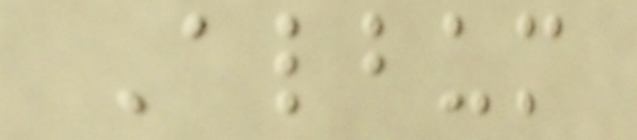Album
